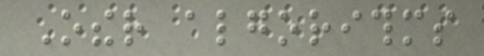Other algorithms
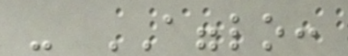- AGGLO:
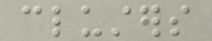clusters
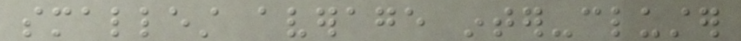smallest average inter-cluster
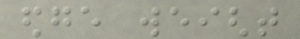edge weight
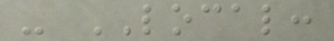- LOCAL:
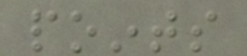points
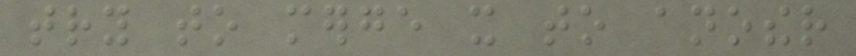try to merge it to another
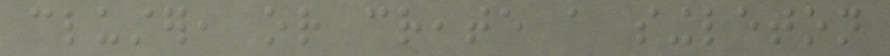cluster, or create a singleton
